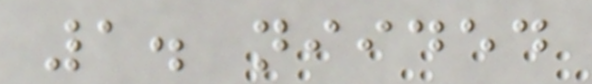1. niided
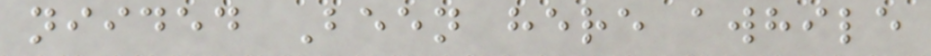niided Been here awhile
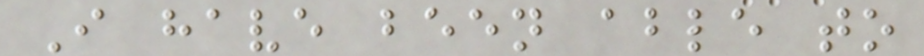I have been able to
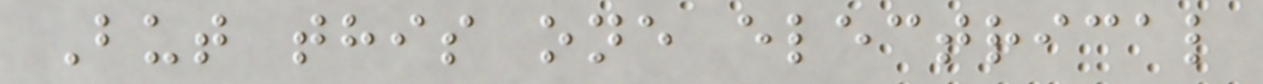But this one electrical
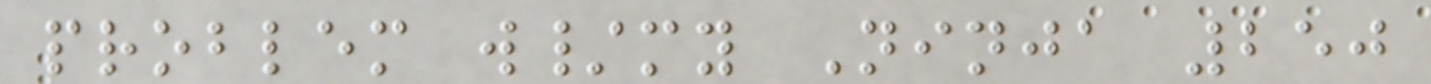problem w/my Ninja 250
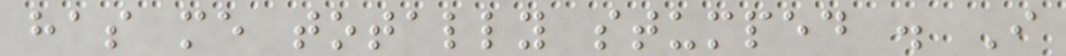has me totally stumped . I
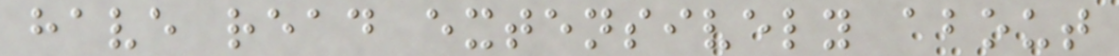have read extensively about
